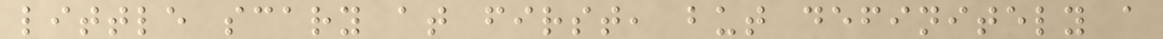little scary at first, but definitely a
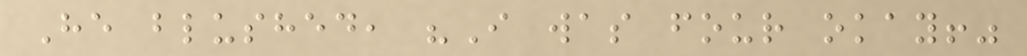He blushed, "I was four okay!"
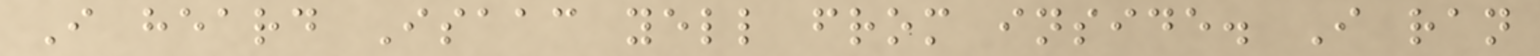I heard Isaac yell from inside. I ran
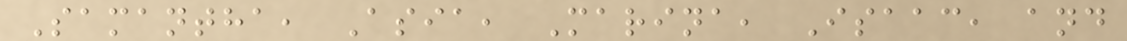Samantha, Asia, Marina, Isaac, and
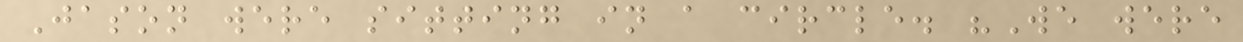Jason were sitting in a circle. "We were
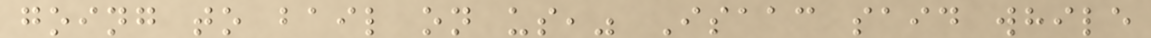going to bail on us," Isaac said while
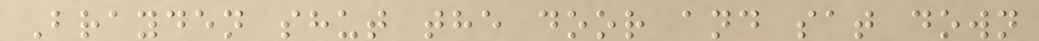Brayden shut the door and sat down
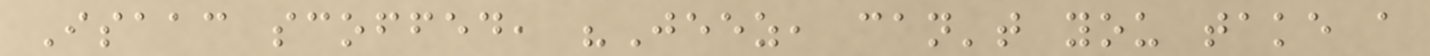Isaac scoffed, "Jeez, can't you take a
